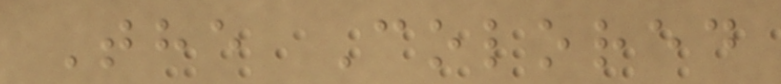The Colored
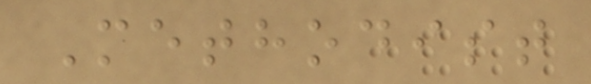Methodist
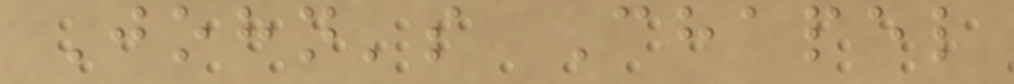John's Chapel
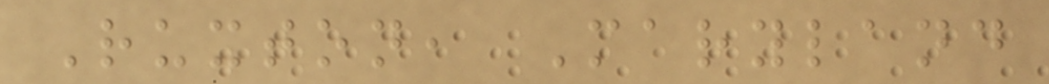Ruxton, Maryland
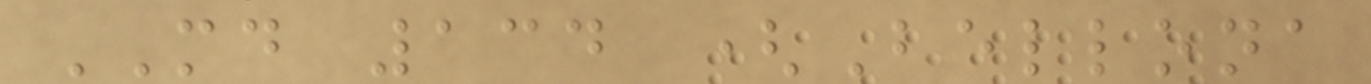MD 134 (Bellona
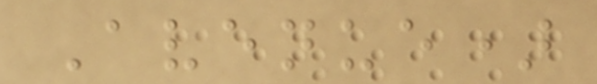Avenue)
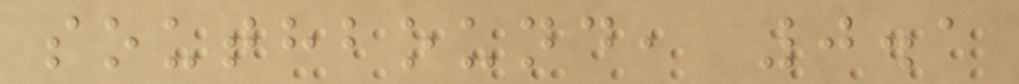southbound, 0.1
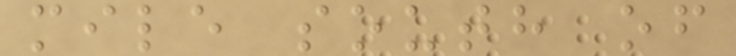mile south of
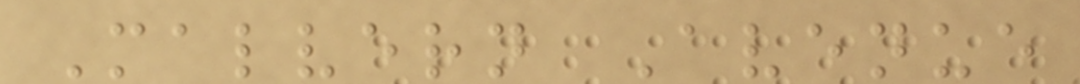Malvern Avenue
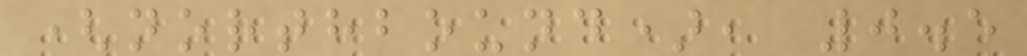(northbound), 0.5
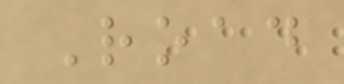Road
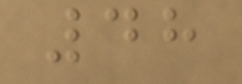48
